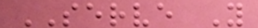SERVE Y
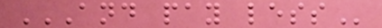AND PAY LESS
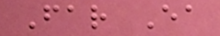Far Ea
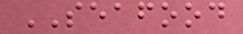SEAFOOD
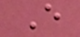E
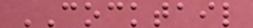COCKTAIL
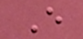E
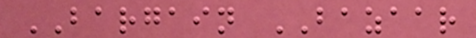BARGAIN BAZAAR
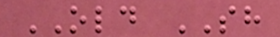OLD SH
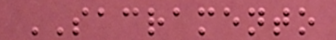SACRAMENTO
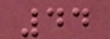44
